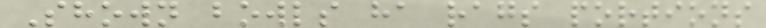Shown bowls ha rags portions
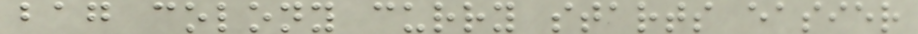bag colony curry starts easier
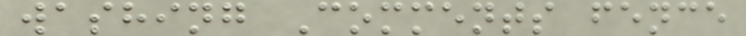washing Comments fence
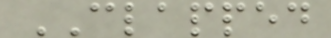CLAPPED
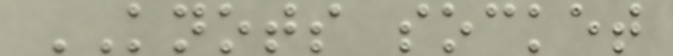KNOTS socket
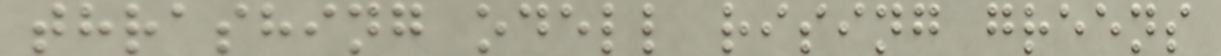thrashing odell rising greens
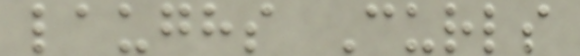laughs Curls
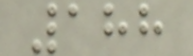188
